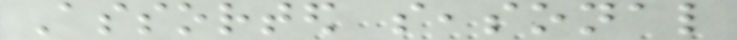Assorted seasonal
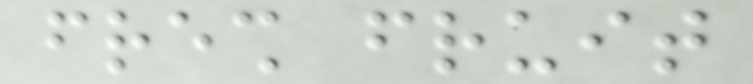fresh fruit
